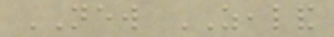NEW ZEALAND
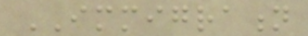IMMIGRATION
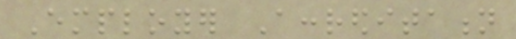Employer Accreditation
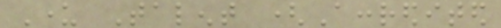Under Talent (Accredited
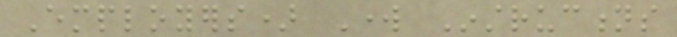Employers) Work Instructions
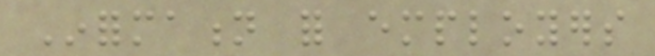Information for employers
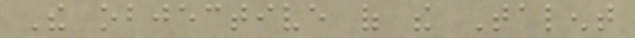The objective of the Talent
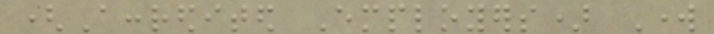(Accredited Employers) Work
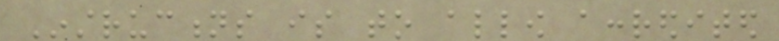Instructions is to allow accredited
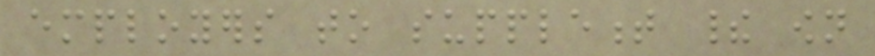employers to supplement their own
